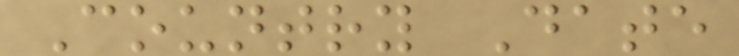Country Date
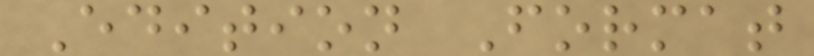Edition Format
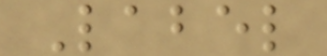Label
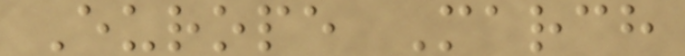Europe March
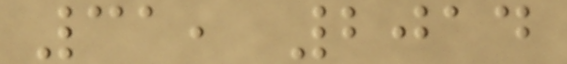31, 2014
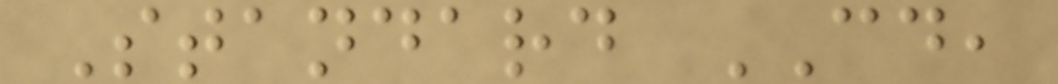Standard CD,
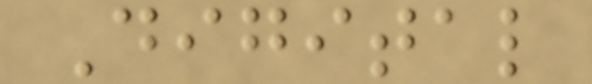Digital
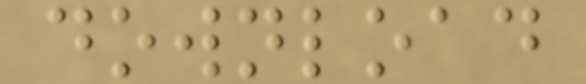download
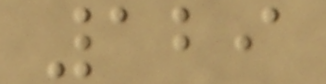129
